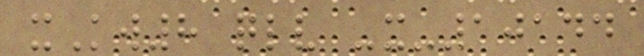xKw8 qlv -x-10144
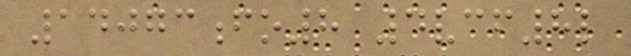14073fo8 4vcf8l
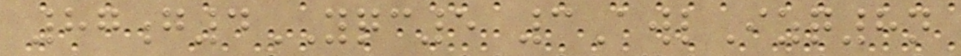87g4YQC5 3AwlIzq8n
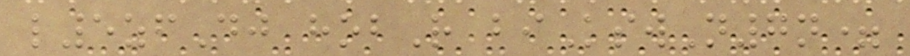l5zfDj hobR biKswN7n=
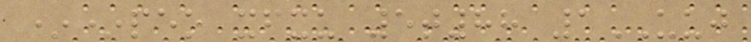**peo xfxu 5t88 1UUJ
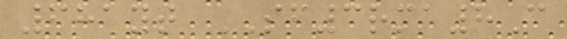681yt SF3rma8C
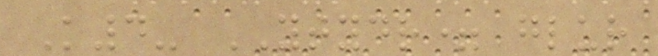K4- YTYDR= glur
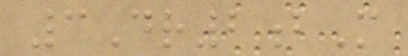3Dr2bM
